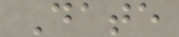Date
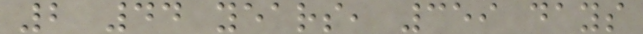2 44 years, 359 days
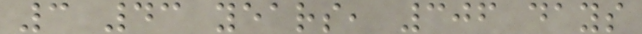3 43 years, 306 days
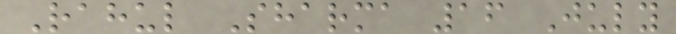Rahul Sharma 16 July
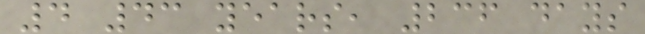4 43 years, 236 days
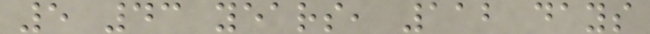5 43 years, 112 days
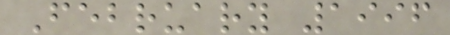February 1996
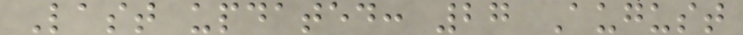Last updated: 27 August
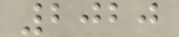2020
